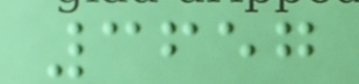3657
